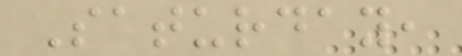Saturday,
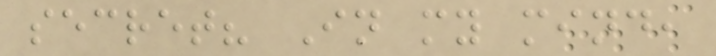secret? In my mind,
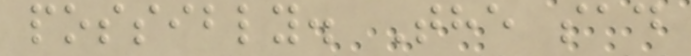possibly. The sad
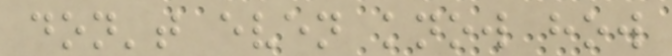don't even know how
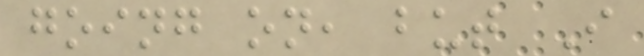going on, but I
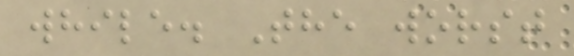while. The worst
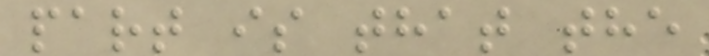part is that the
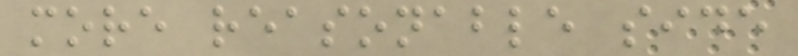more reasonable side
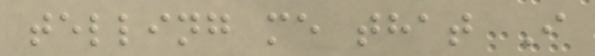telling me that I
